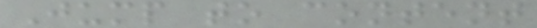Jump to content
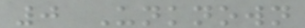0 Unknown
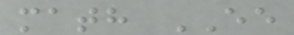math EE
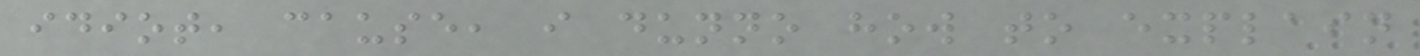idiot, cause, i dunno how to explain
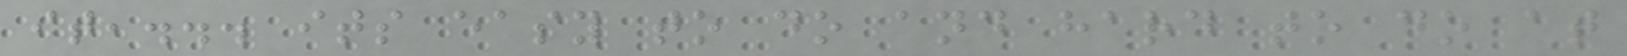it,... its easy to do and hard to do at
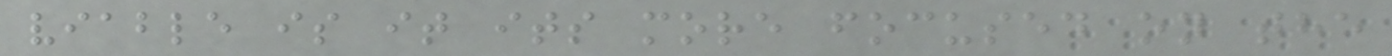viable is it its more focused on the
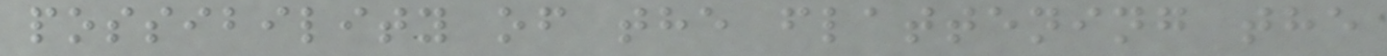possibility of the flattening the
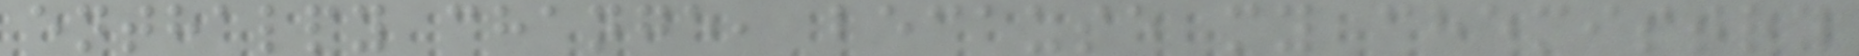enthalpy change, because my chemistry
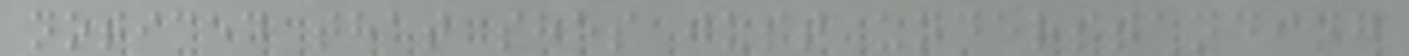noticed that shes just understanding
